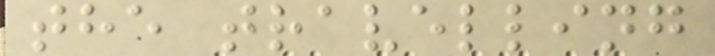the travelling
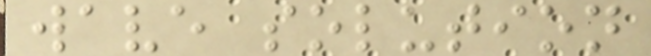wave solution
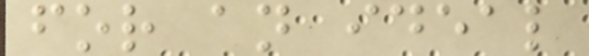for an ideal
